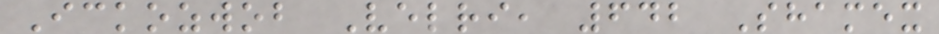Ickozwob Velri, 642 Shamex
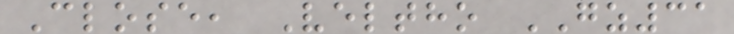Close, Veltho GZ31
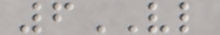6VL
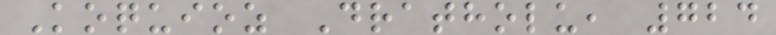Koquioz Dratholu, 724
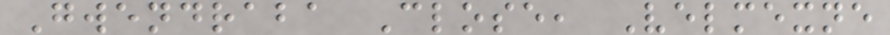Gwendraba Close, Velmexne
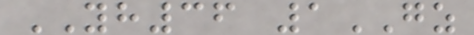YH36 1GZ
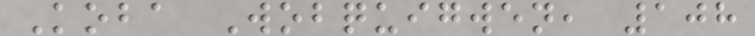Koba Wobquigwen, 108
